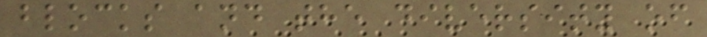blocks and the diversity of
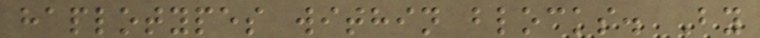haplotypes within blocks. By
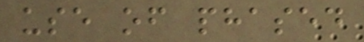use of phased
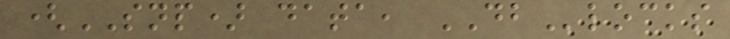(SNP) data, DBlocks
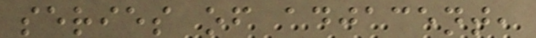series of adjacent,
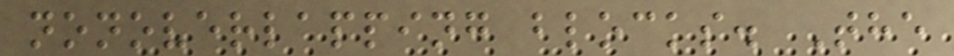nonoverlapping blocks. The
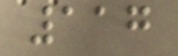117
